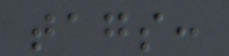tags:
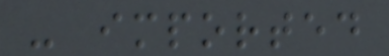- imported
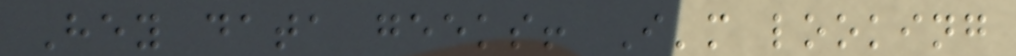Hey data geeks! I'm looking
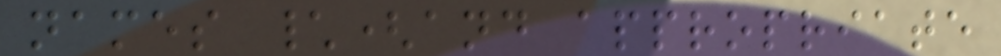names \(and appropriate
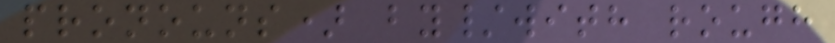pronouns) by/with rough
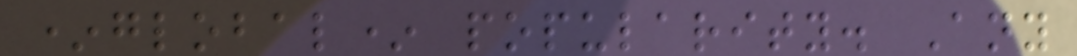*global* popularity. Any
